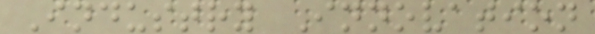Industry Innovation
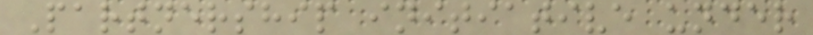Partnership initiative under
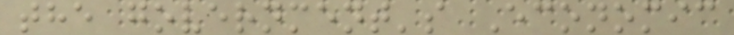the government's Economic
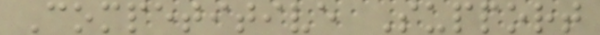Competitive Support
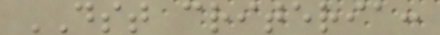DST criteria:
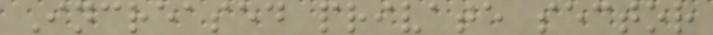Increased private sector
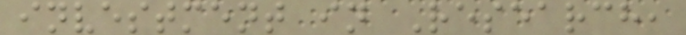investment in Research,
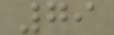79
